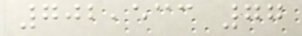702,533 77
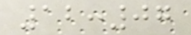12:07
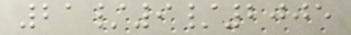21/9/2005
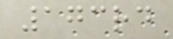173rd
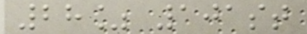28% 101st
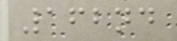162nd
